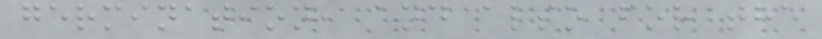germination, and also for the
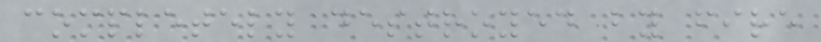completely destroyed by fire
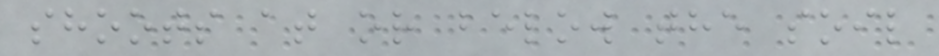shoots at or below the soil
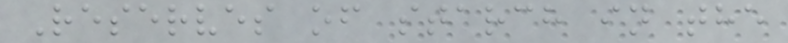Reserves of starch in the
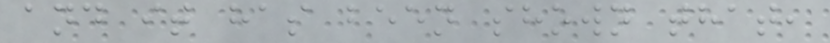and it has been shown that,
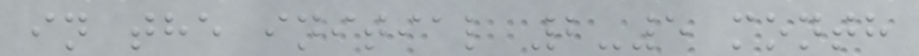in the initial 2-5 month
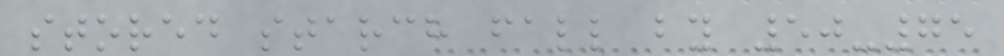stored starch fall by 50-75
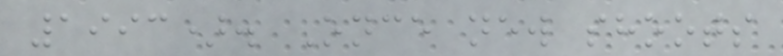1993). Once new shoots
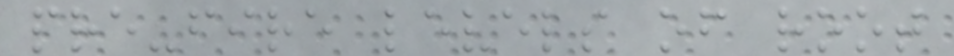pre-fire levels of root
